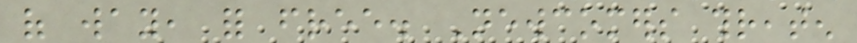of way, for free. Newcomers threaten
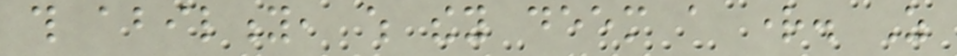this ability, which they deem a right. As
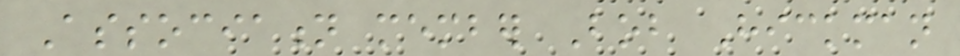Association member Bob Hickman
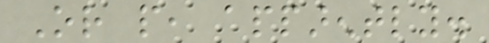Or people, apparently.
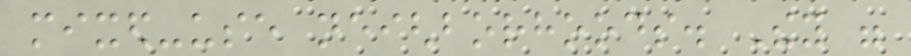mixed-use neighborhoods. They were
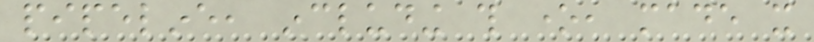pipeline, including this one, made it
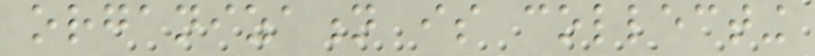organization is collecting
